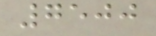7500
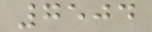7504
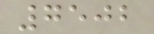7502
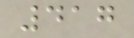417
